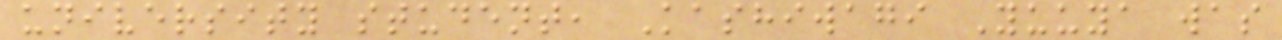university student, Kashiwagi Yuuya was
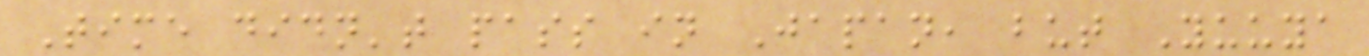Time didn't pass in Japan, but Yuuya
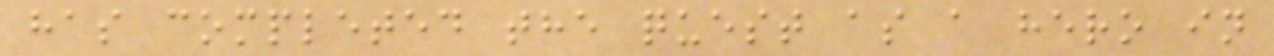has completed the quest as a hero in
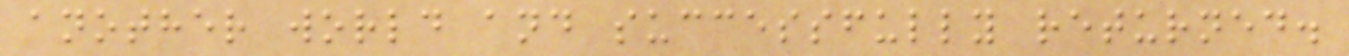another world and successfully returned.
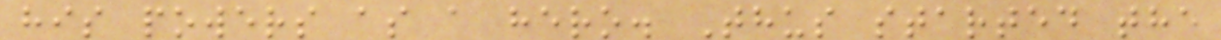his powers as a hero. Thus started the
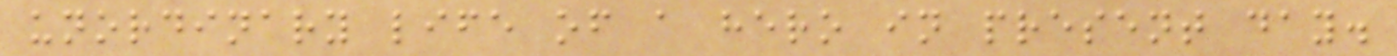unordinary life of a hero in present day.
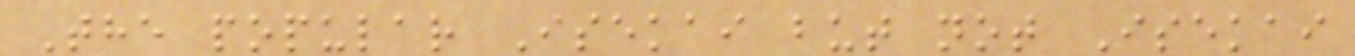The popular Isekai but not Isekai
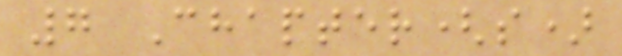7 Chapter(s)
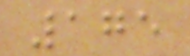175
